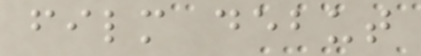film debut
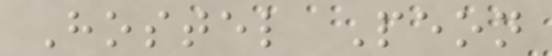Hostel Peon
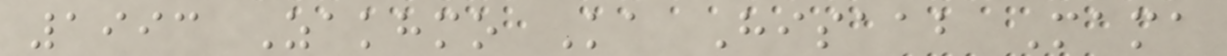1993 Zakhmo Ka Hisaab Mama
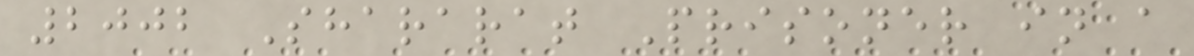2002 Shararat Prisoner in a
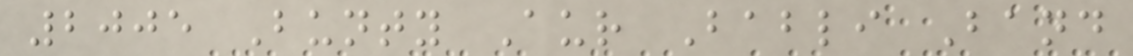2005 Bunty Aur Babli Band
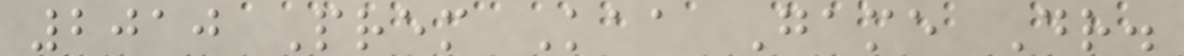2010 Prem Kaa Game Dr.
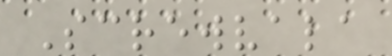Screwvala
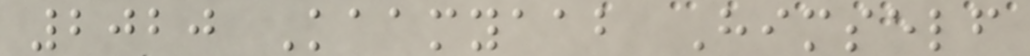2020 Kaamyaab Himself
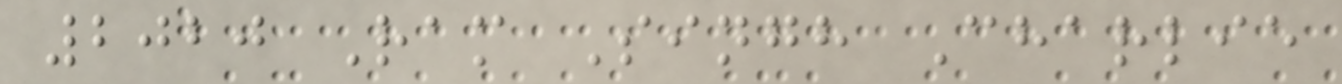2020 Ram Singh Charlie
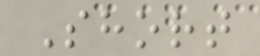Short
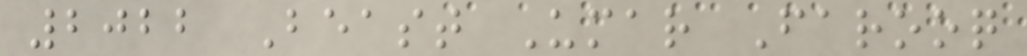2022 Beast Umar Farooq
